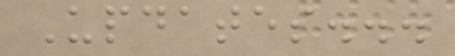Updates...
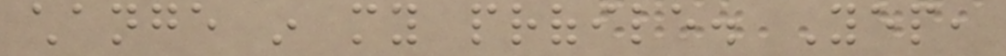change in my profile. Yep,
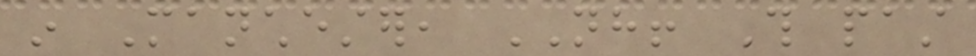in Manchester, NH! This past
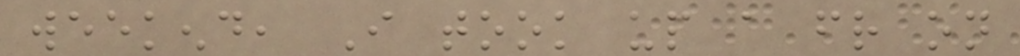weekend, I took up a friend on
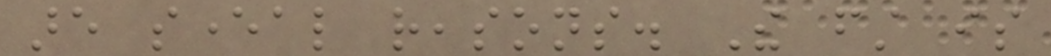are several reasons. The first is
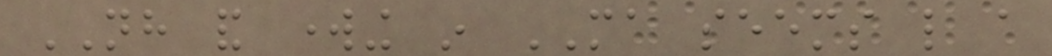NH and working in MA seems like a
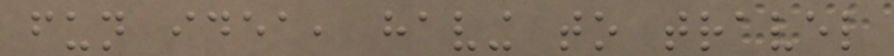fun idea, having to travel
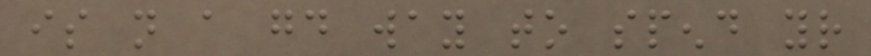is not a good way to spend your
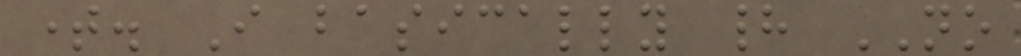time. I basically had NO
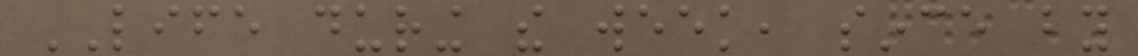LIFE during the week, since by
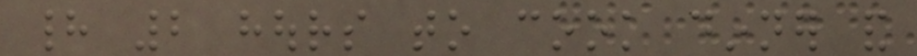had 2 hours to cook dinner and
